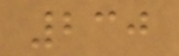230
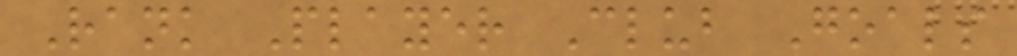Rank Player Club Goals
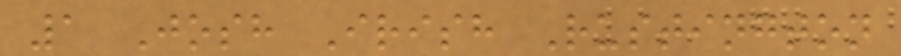1 Josh Irish Rustington
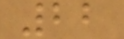22
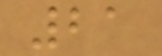21
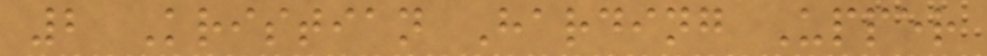2 Kristian Harding Upper
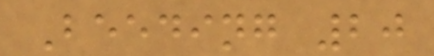Beeding 20
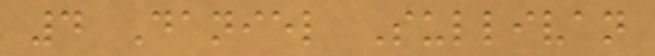4 Daniel Sullivan
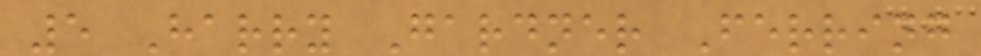5 Harry Gardner Ferring
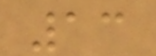13
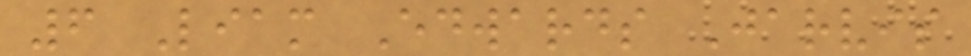6 Liam Edwards Jarvis
